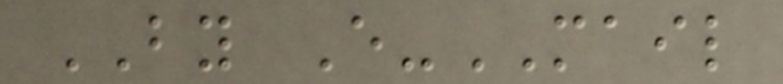BY E-MAIL
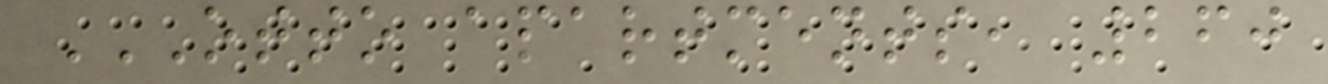OTTO APARTMENTS, 260
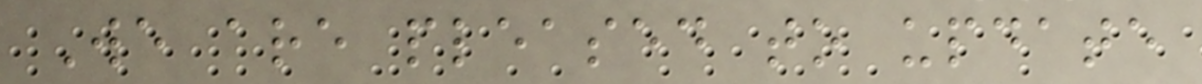We are pleased to update
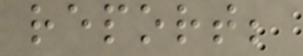report;
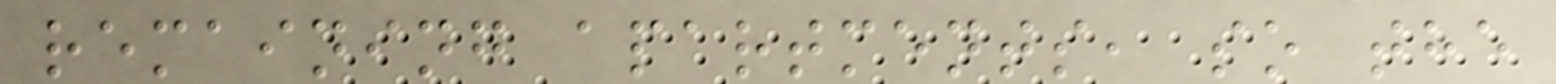remaining apartments, so the
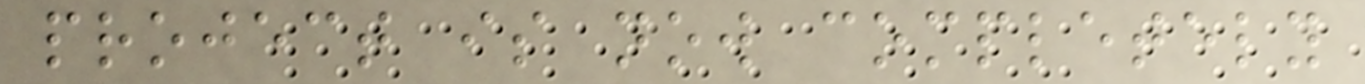project is now completely
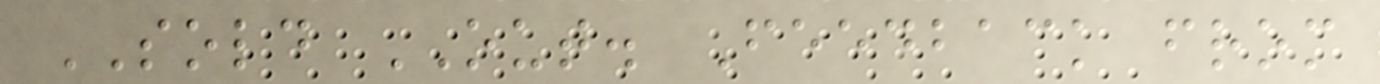SOLD OUT. Feedback from
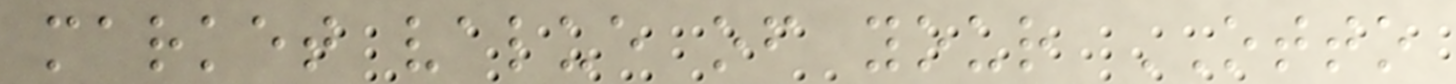market value of your OTTO
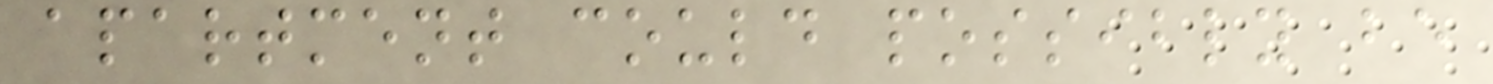apartment could possibly be
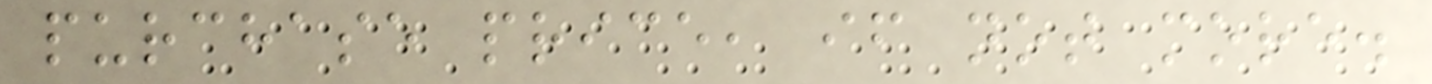purchase price, if not more.
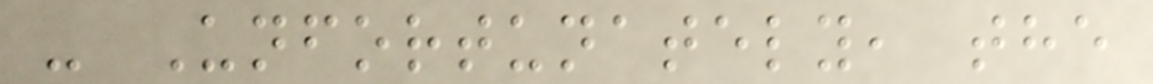- Unfortunately, the
